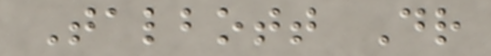Talbott Dr
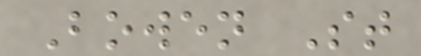Bowen St
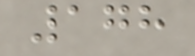178
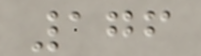176
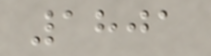1801
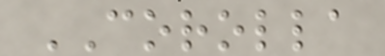COROLLA
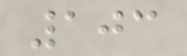103
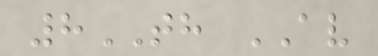8TH AV
